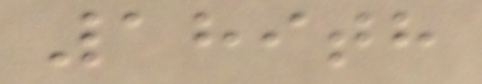189th
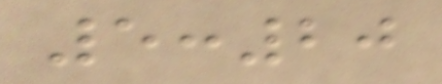5:20
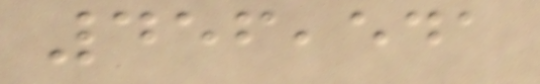456,541
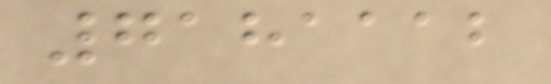7181112
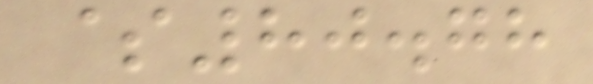$80.78
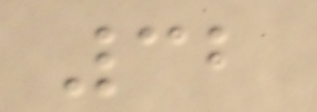32
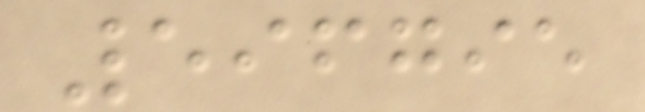596795
